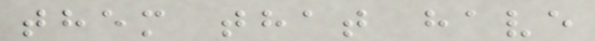them that have
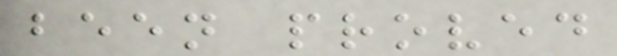been proved
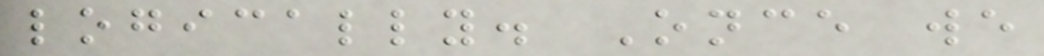logically. Once we
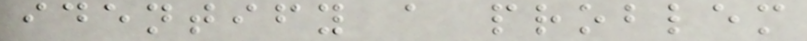identify a problem
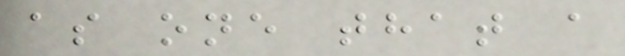as one that a
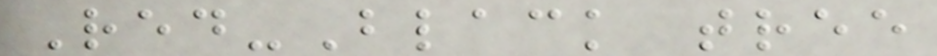Red-Black tree
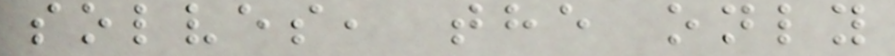solves, the only
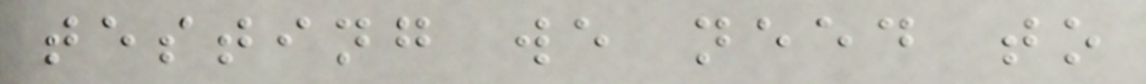testing we need to
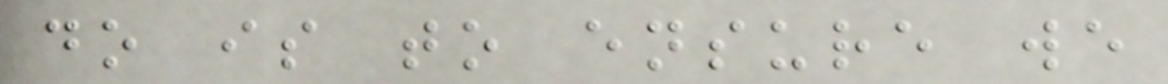do is to ensure we
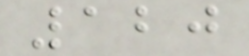120
